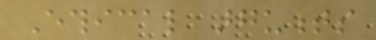Ethical arguments
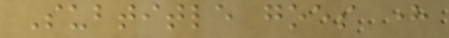Subtitle goes here
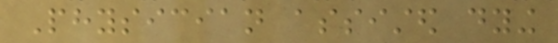Physician assisted dying
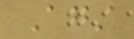Against
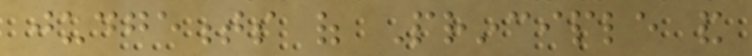judgements of Principle and
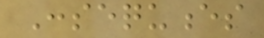Consequences
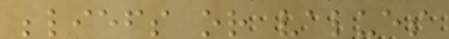beliefs or values
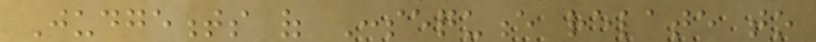Judgements of Consequence relate to
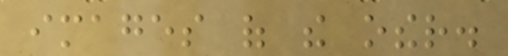images of the other.
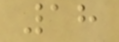18
